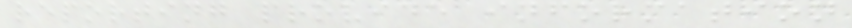reporting provide information
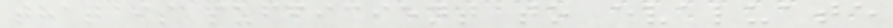that is sufficient to evaluate
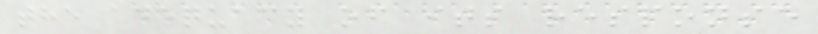the adequacy of its response
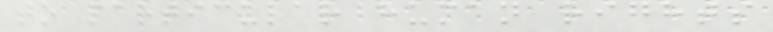to particular human rights
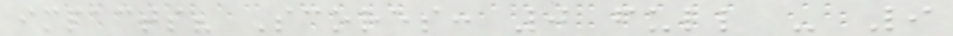impacts? Scores: 0 full - 9
